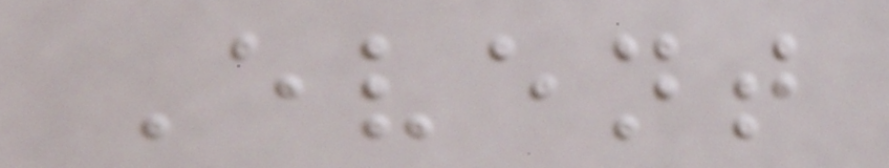Event
